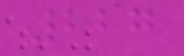227
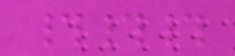###
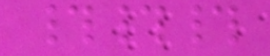###
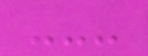---
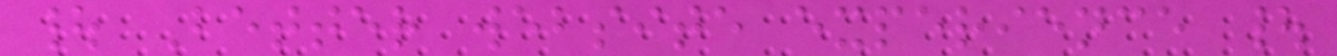| Better website experience |
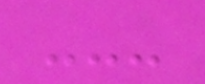---
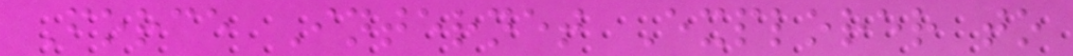Force Internet Explorer to
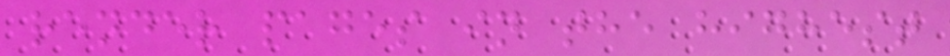render pages in the highest
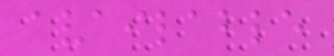available
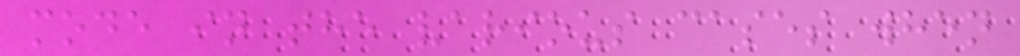mode in the various cases when
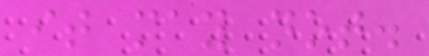it may not.
